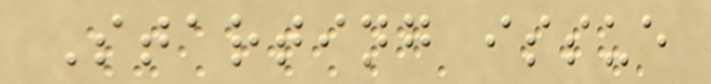Starting issue
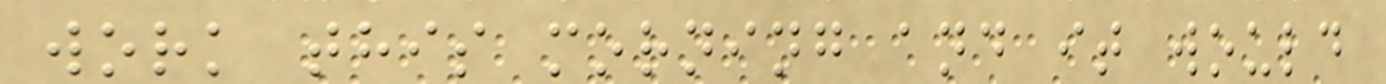work this morning and it would
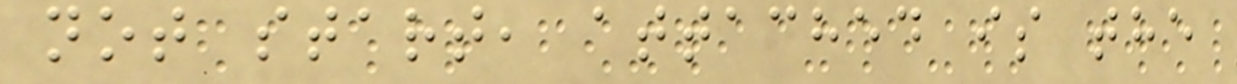not start, attached is the
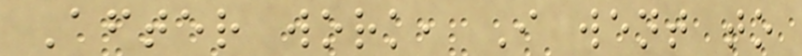After work, I went to
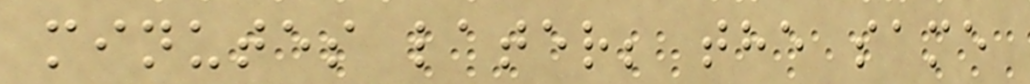minutes later; the same
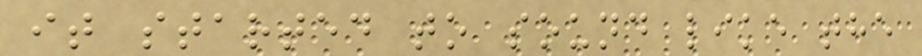it started to sound like the
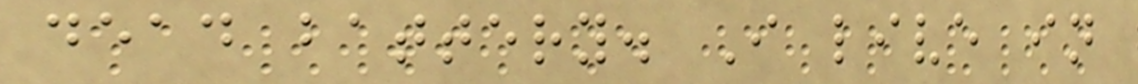dead battery. I live in
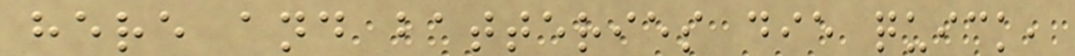here and batteries die quick,
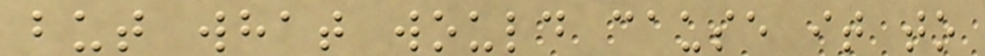but what would cause it to
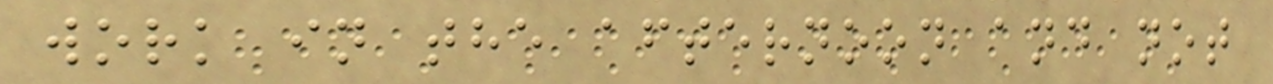work in the afternoon and not
